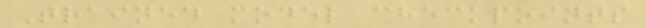Trained model checkpoints
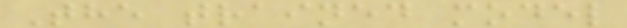The trained model
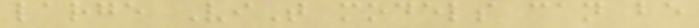large ViT models can be
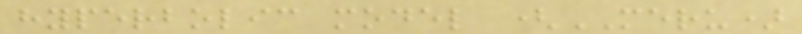hyperbolic model (MERU)
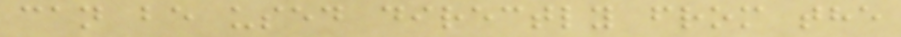can be used directly from the
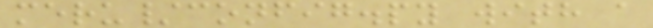meru/config.py with a
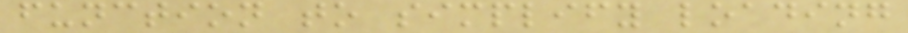function to simplify loading
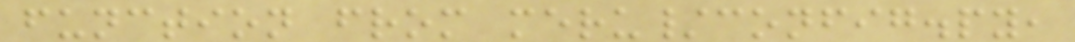function from meru/config.py,
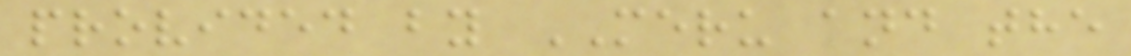provided by MERU and the
